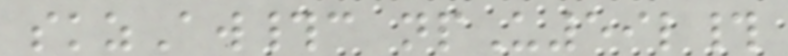skzAw#c npU59l#
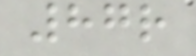87r
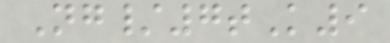Ng/7tK9
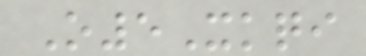O5Xkqi
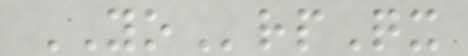YOrpQx
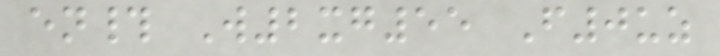en# W2xg55 F0uz
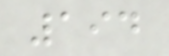194
